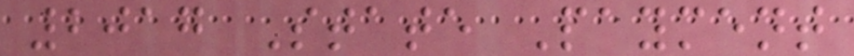2017 State Payment
